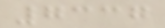7337
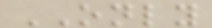ONLY
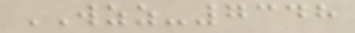WZZ-7348
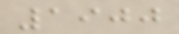1900
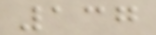137
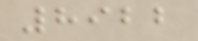8922
